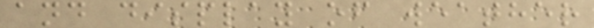and display of weather
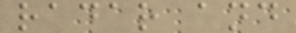radar and
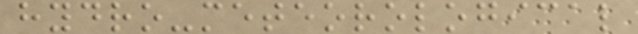hydro-meteorological
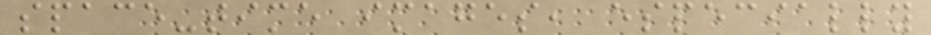space-time images, especially
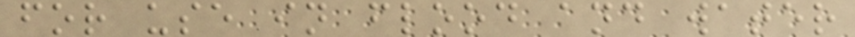for use in flood and water
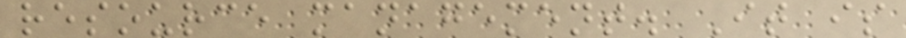resource management. It is
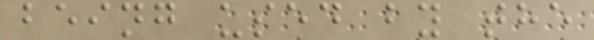being used by the
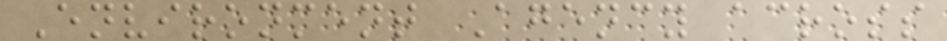Environment Agency across
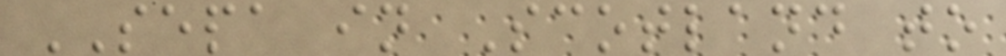SEPA in Scotland to
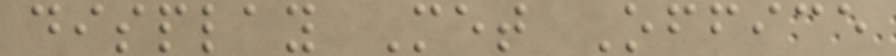display Met Office
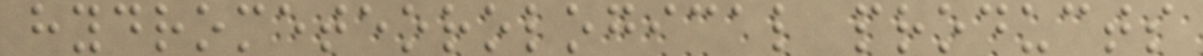hydrometeorological products
